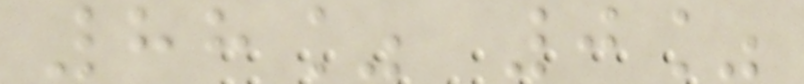88% 0%
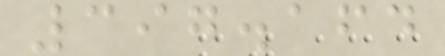397.164
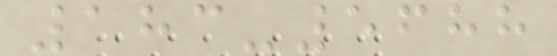183-5688
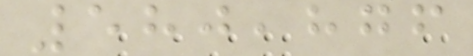580,876
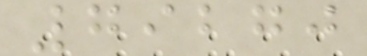79270
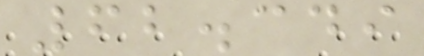62.349
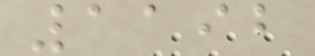1192
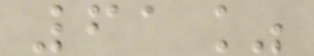61%
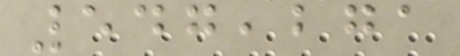547,271
